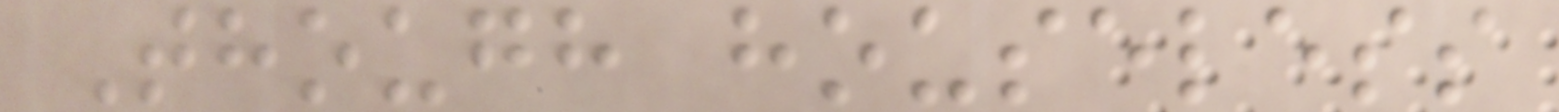Though houseless
